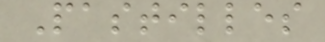Pastilles
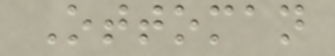Ottoman
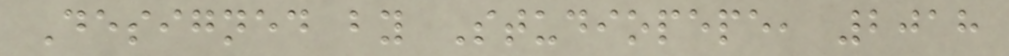Designed by Studiopepe, 2018
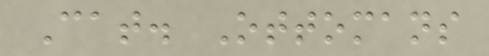Cat. Ottomans
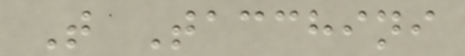T Tacchini
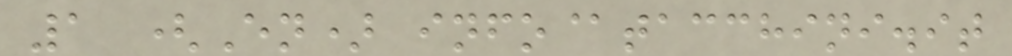1 (En) info@tacchini.it
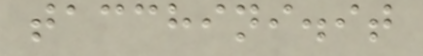tacchini.it
